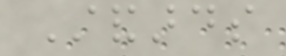Standards
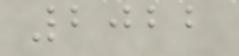2022
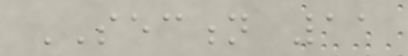SECTION 11
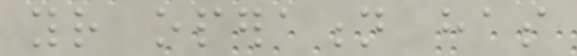your operation has
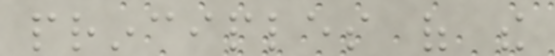principles of the
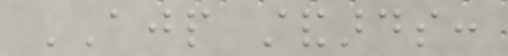AJP standards:
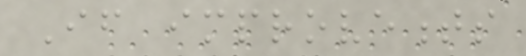If improvements
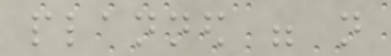planned were not
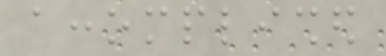accomplished
